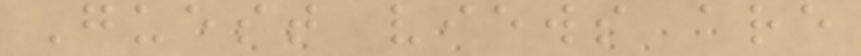Guest views are
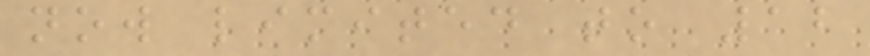now limited to 12
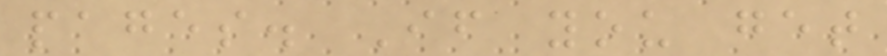pages. If you get
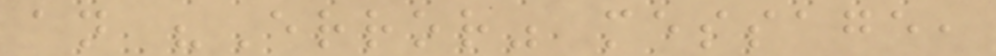an "Error" message,
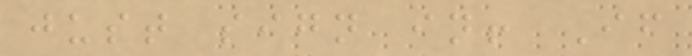just sign in! If
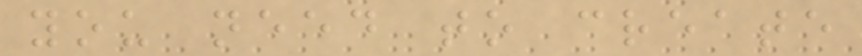you need to create
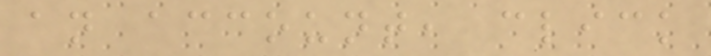an account, click
